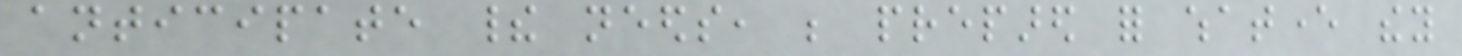anticipate their needs, be prepared for whatever they
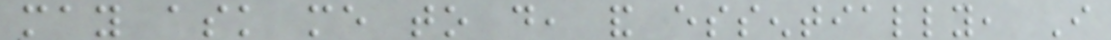may ask me to do, and essentially, I
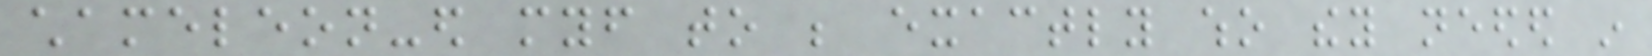chameleon-ed myself to be exactly who they needed in
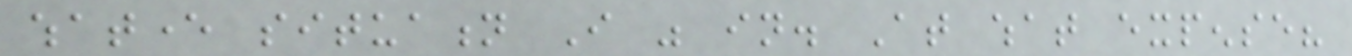whatever situation I was in. At what expense?
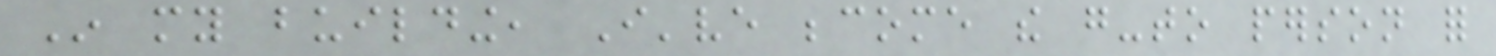In my building, I've become the go-to person for
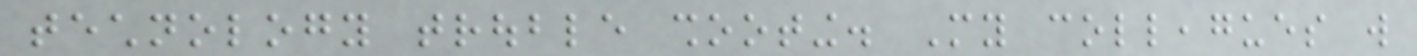technology trouble shooting. My colleagues will
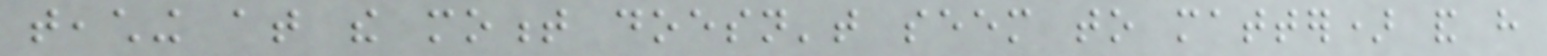teaching at the moment doesn't seem to matter) and have
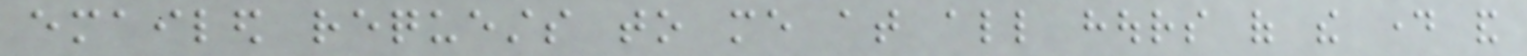emailed requests to me at all hours of the day and
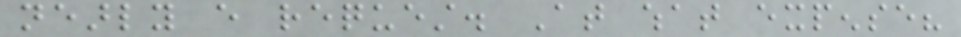nearly every request. At what expense?
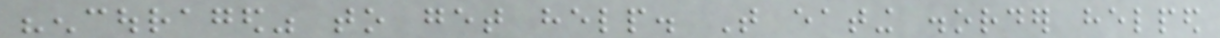"encouraged" to get help. That eating disorder helped
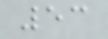53
